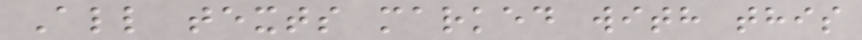All texts marked with this
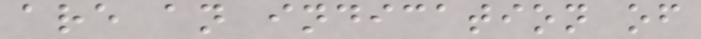are an indication of
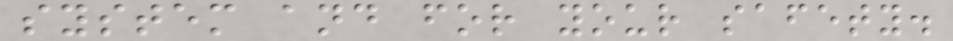system and for your safety.
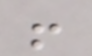!
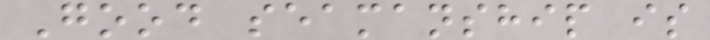Good seamanship is
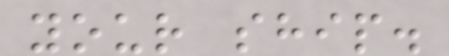your ship.
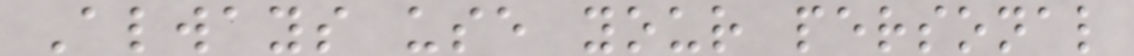Always use your personal
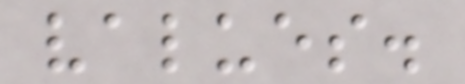values.
